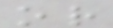or
